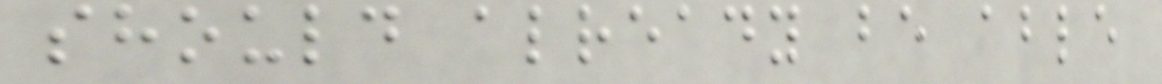should already be able
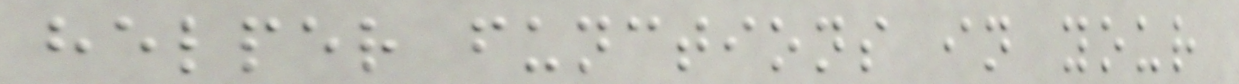helper functions in your
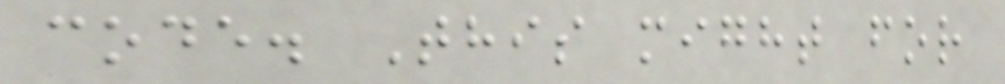code. This might for
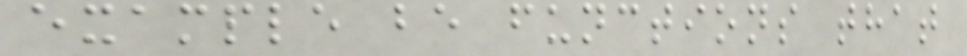example be functions that
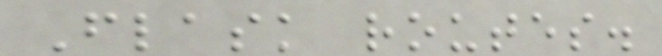Flask routes.
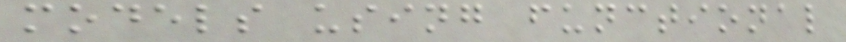models using functional
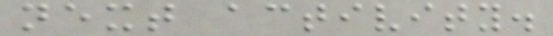next activity.
